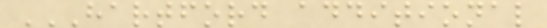HARTFORD ADDITIONAL
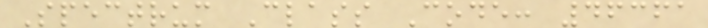Spectrum Class Code: 46361
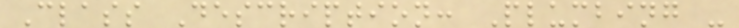Class Description: Plumbing -
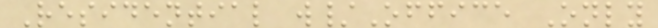Residential w/Office Only
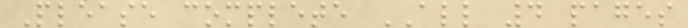Please complete ALL 4 pages
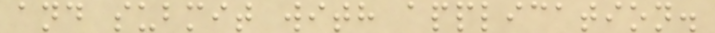and submit with application.
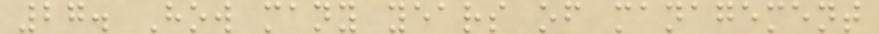27. How many years of management
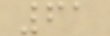61
